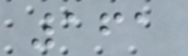161
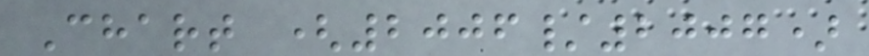Chart (2006/2007)
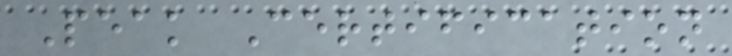Peak Certification
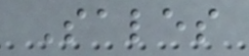Sales
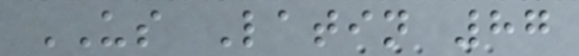US Latin 87
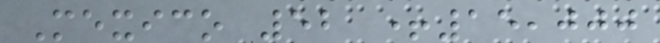Mexico 52 +15,000
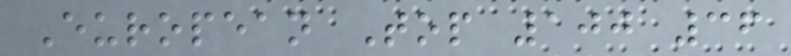European Top 100 36
